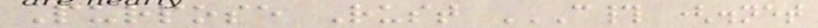Purpose Rust C# (.NET
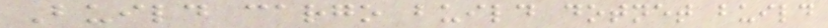Build cargo build dotnet build
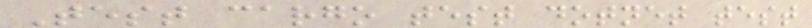Test cargo test dotnet test
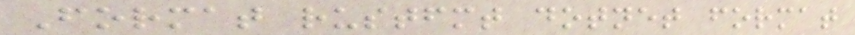Format rustfmt dotnet format
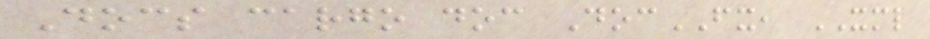Docs cargo doc DocFX, XML
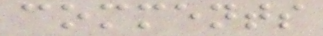comments
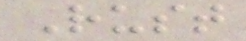Rust
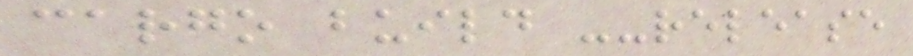cargo build --release
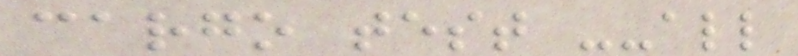cargo test --all
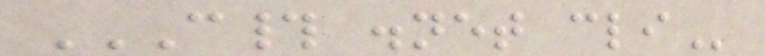C# .NET CLI
